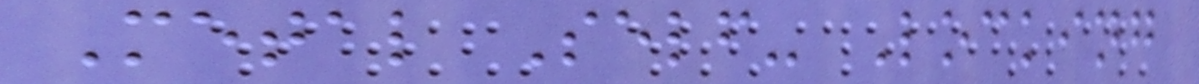Metal Self- Locking
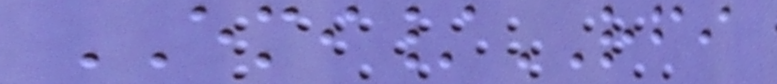EMI/RFI
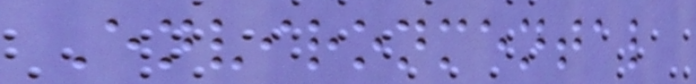Environmental
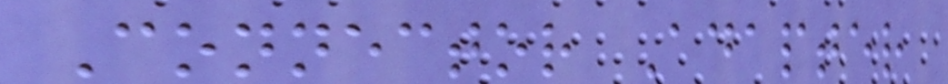Connector Adapter
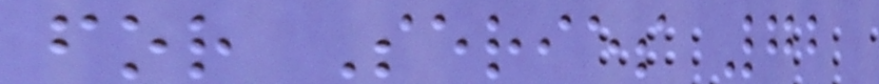for Series 72
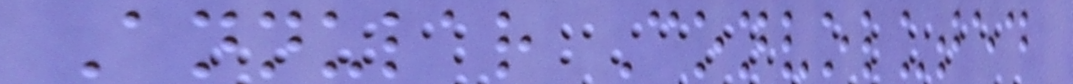Annular Convoluted
